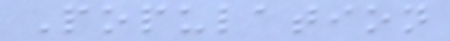Population
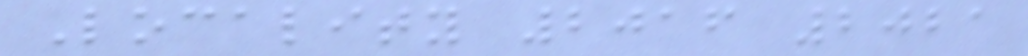Locality 2016 2021
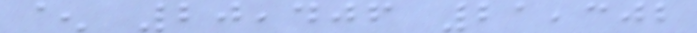^ 20,406 21,302
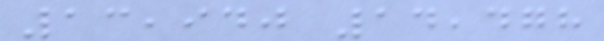13,940 14,478
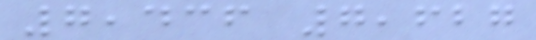7,436 7,627
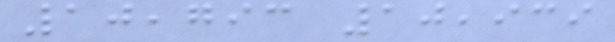10,793 10,939
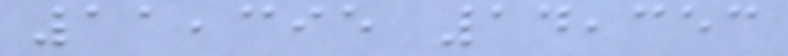11,395 14,353
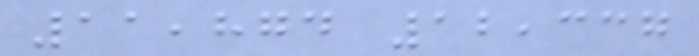11,874 12,337
